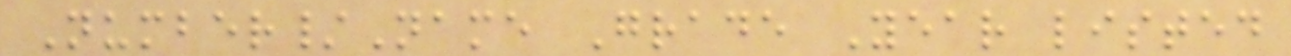Number/Name Grade Year listed
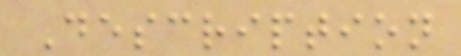Description
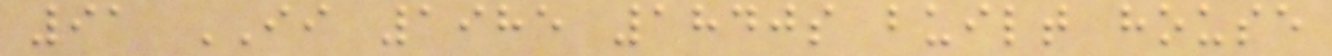91 II 1985 1840s built house
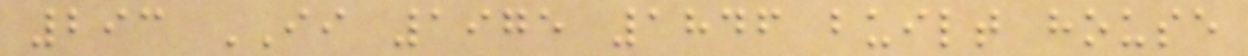293 II 1975 1846 built house
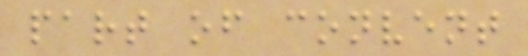part of convent
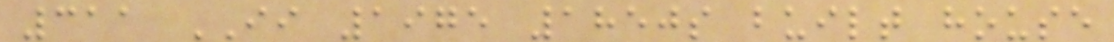311 II 1975 1850s built house
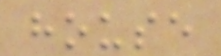house
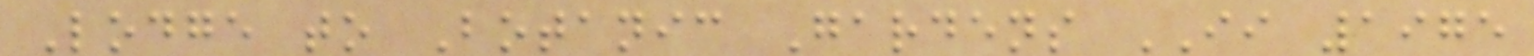Lodge to Botanic Gardens II 1975
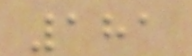181
